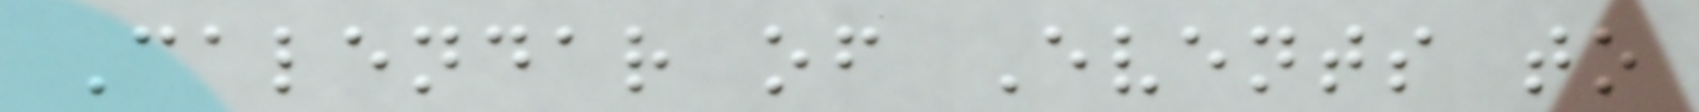Calendar of Events to
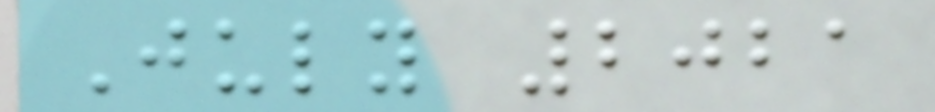July 2021
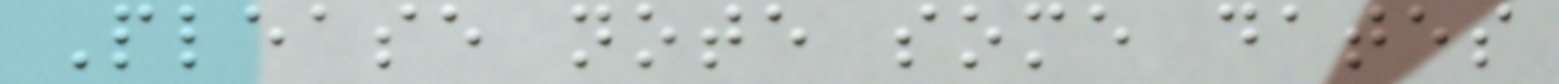Please note some dates
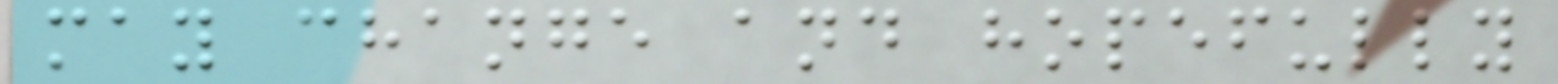may change and hopefully
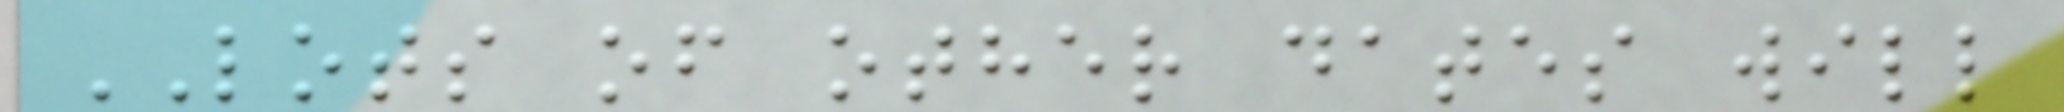LOTS of other dates will
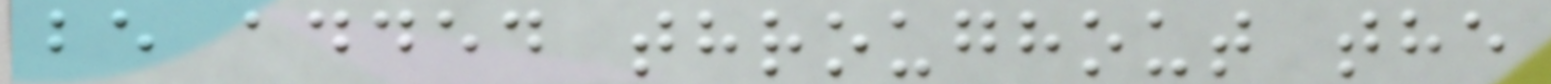be added throughout the
